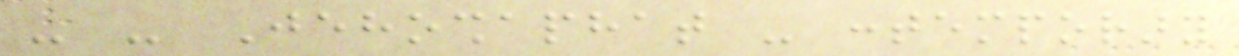- - Jehoshaphat - contemporary
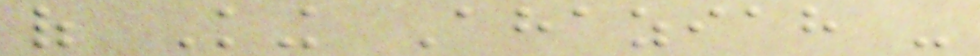of King Ahaziah -
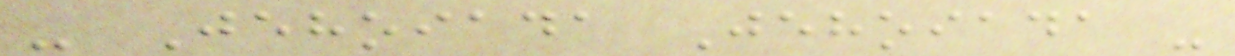- Jehoiada Jehoiada -
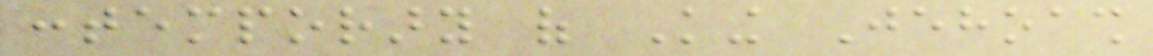contemporary of King Jehoash
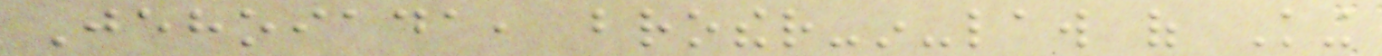Jehoiada, brother-in-law of King
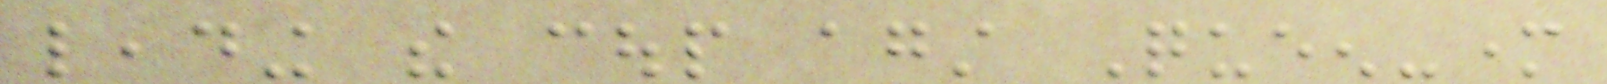leading the coup against Queen-mother
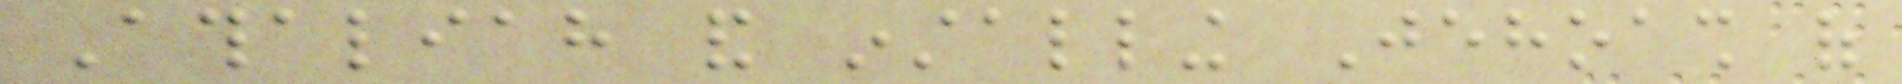Athaliah and installing Jehoash of
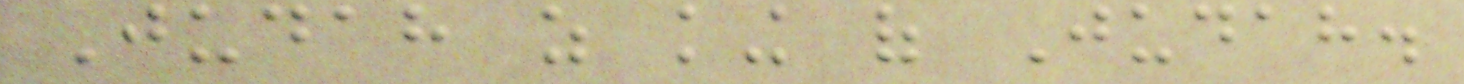Judah as king of Judah.
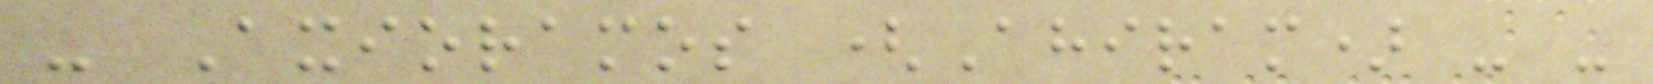- Axioramos (Ahiram) - -
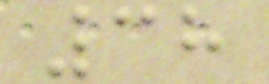38
